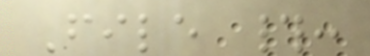File #:
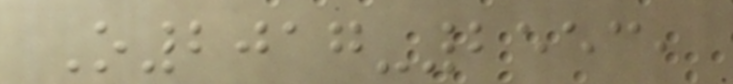O2017-2553,
